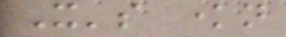It's known
